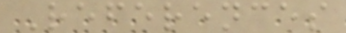References
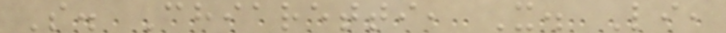S. Chiaretti, X. Li,
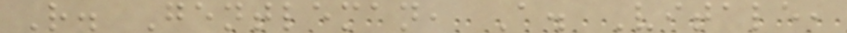R. Gentleman, A. Vitale,
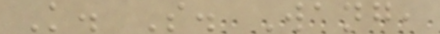K. S. Wang,
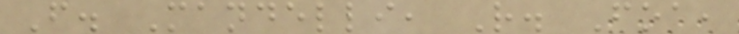F. Mandelli, R. Foa,
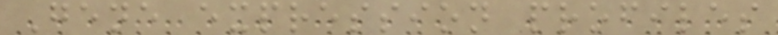Gene expression profiles
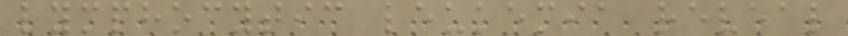lymphocytic leukemia reveal
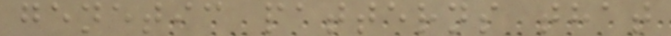genetic patterns that
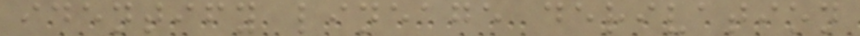identify lineage derivation
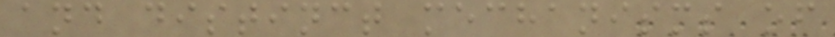and distinct mechanisms of
